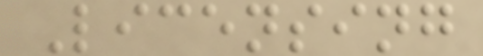Licensing
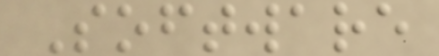Software
